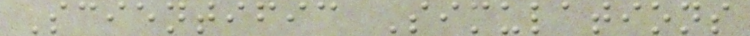Scientific Simulations
